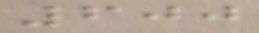600
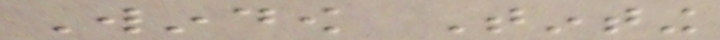Window Tinting
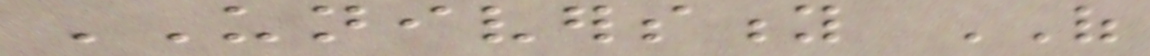UNIVERSITY OF
